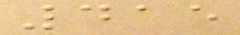415
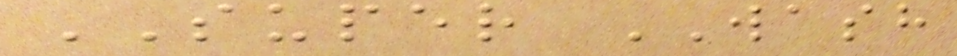SUPER WASH
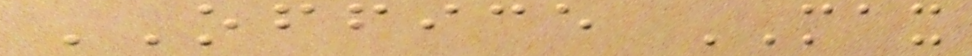OFFICE MAX
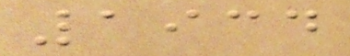1934
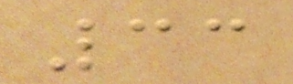33
